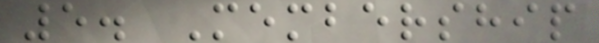5. Membership
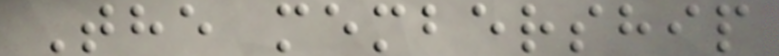The membership
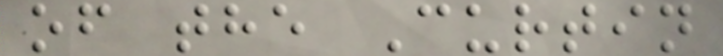of the Curtin
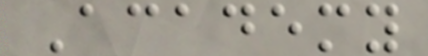Academy
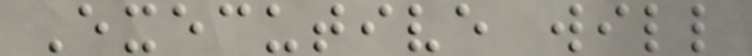Executive will
